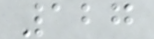127
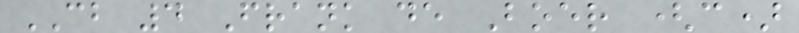CB 4 Frank de Boer (c)
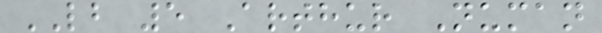LB 5 Arthur Numan
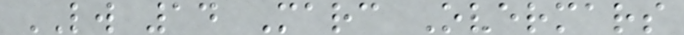LW 14 Marc Overmars
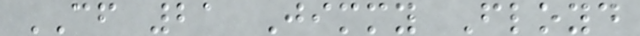CF 21 Jimmy Floyd
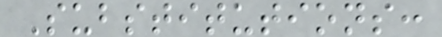Substitutions:
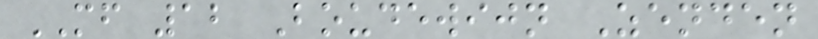MF 12 Boudewijn Zenden
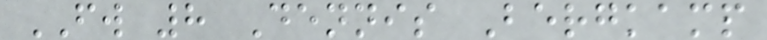FW 8 Dennis Bergkamp
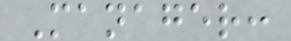Manager:
